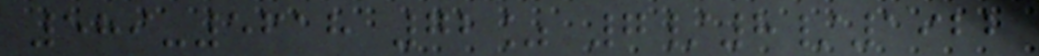589-5618 72% 7/8/1922
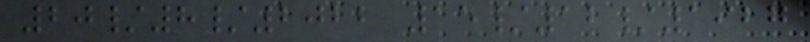20/8/2022 15/12/1927
